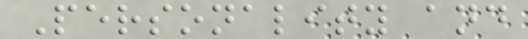Personality and
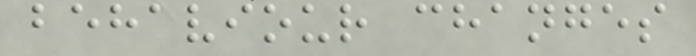behaviour changes
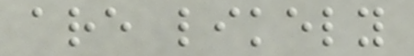are likely
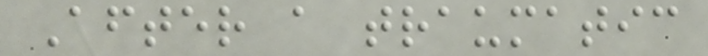After a traumatic
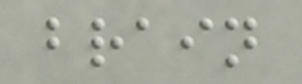brain
